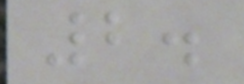2.
